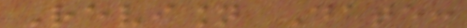Revision Date:
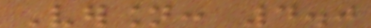Version: 4.0
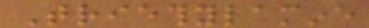Triethylamine
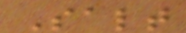Salt
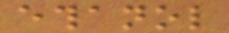ethanol
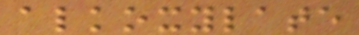alkoxylate
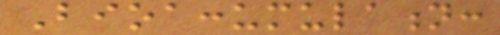Bioaccumulation:
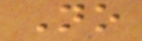No
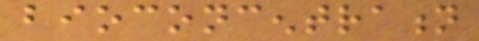bioconcentration
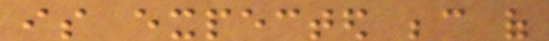is expected because of
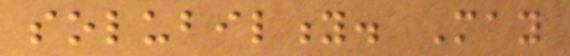solubility. May
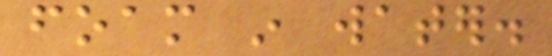foam in water.
